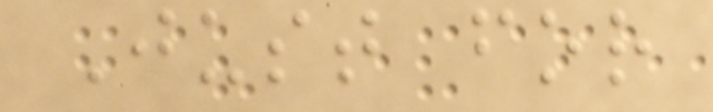Just for
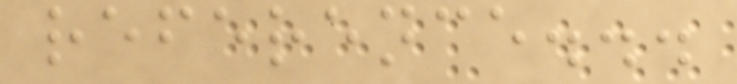reference...
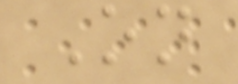On
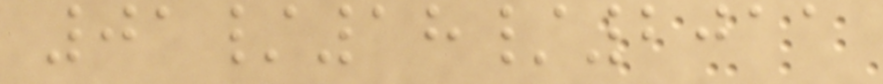01/18/2011
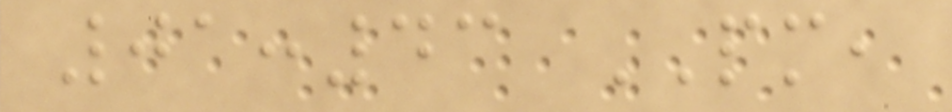01:43 PM,
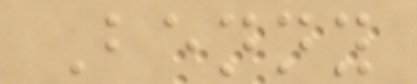Benny
